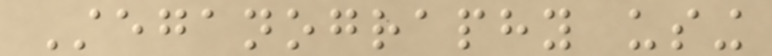Steganography using
